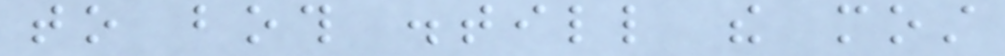to both distill the most
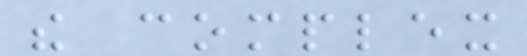the complex
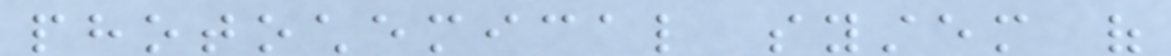photochemical system of
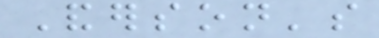Anderson's
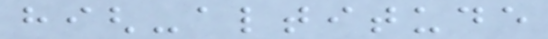high-altitude
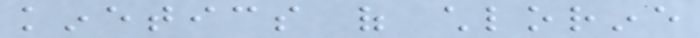kinetics of chlorine
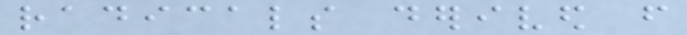radicals derived from
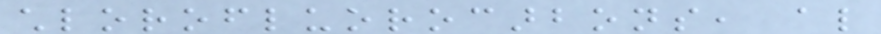chlorofluorocarbons, also
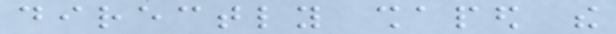directly shaped the
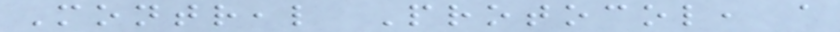Montreal Protocol, a
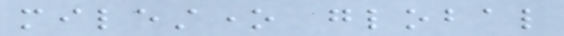milestone global
